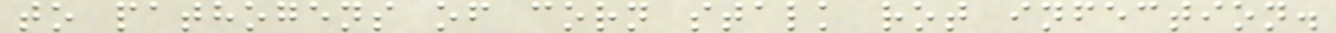to pathogens of corn stalk rot infection.
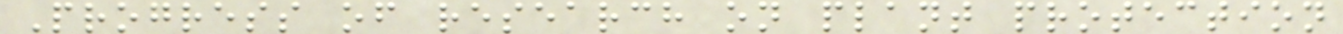Progress of research on plant protection
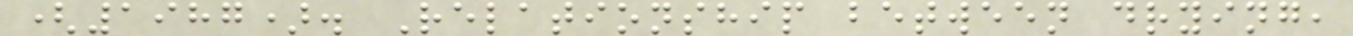(1987). Relationship between drying,
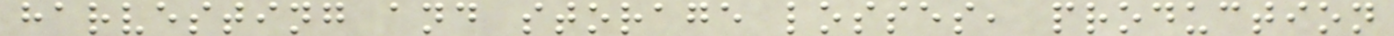harvesting and storage losses, production
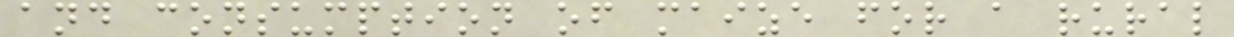and consumption of maize for a rural
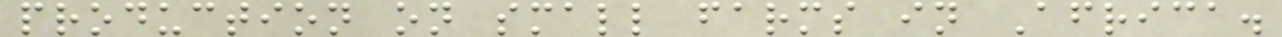production on small farms in Africa.
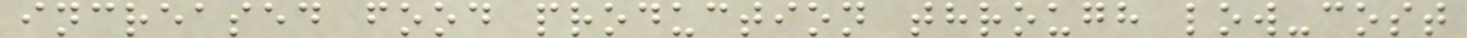increased food production through low-cost
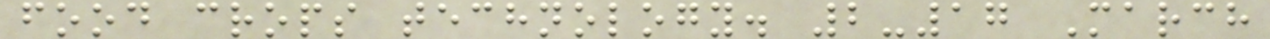food crops technology. 2-17 March
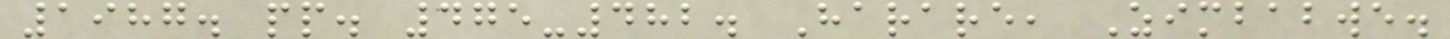1987. pp. 475-482. Harare, Zimbabwe.
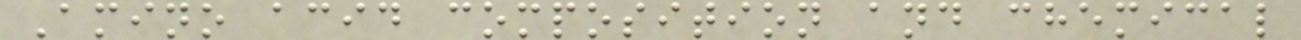Amino acid composition and chemical
